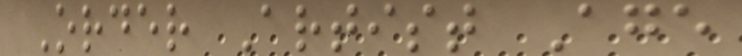Order Artist Age
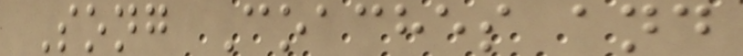Song Coaches and
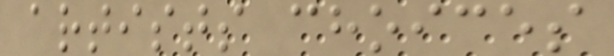artists choices
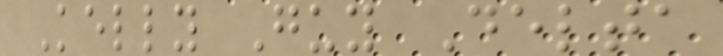Kelly Guy Delta
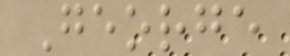George
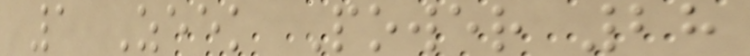1 Zeek Power 28
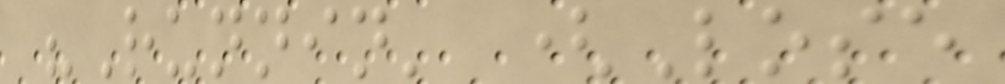"Runnin' (Lose
